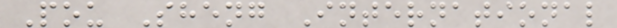Pou Sheng International
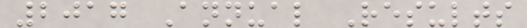2017 Annual Results
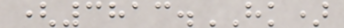(3813.HK)
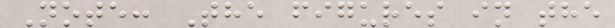Note: The figures in the
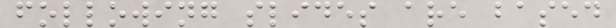following slides are based
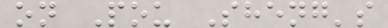on Pou Sheng's
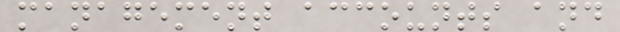management accounts and
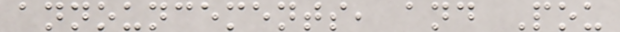announcements, and Pou
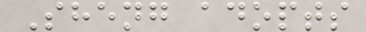Sheng adopts
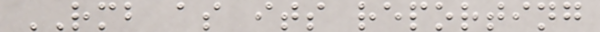RMB as its reporting
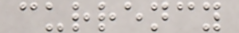currency
